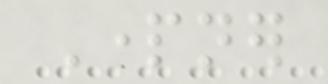Partner
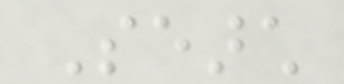Search
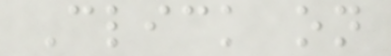Click on
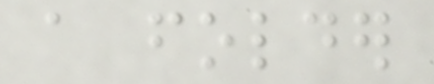a folder
